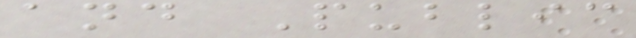and Public
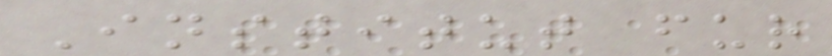Institut fur
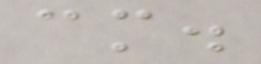cm.
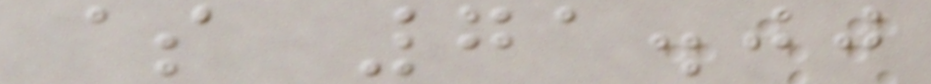$ 71.00
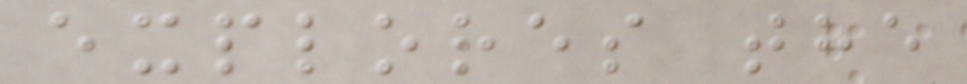explores the
